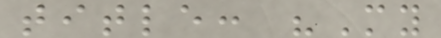title: "My
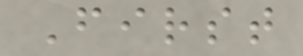First
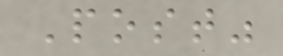Post"
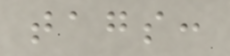tags:
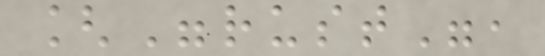["rust",
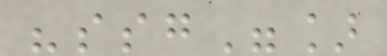"ssg"]
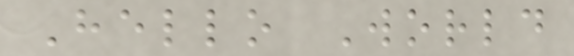Hello World
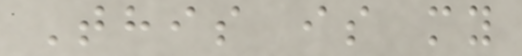This is my
